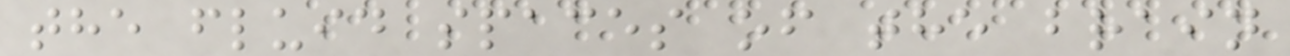the fluid spaces of the brain
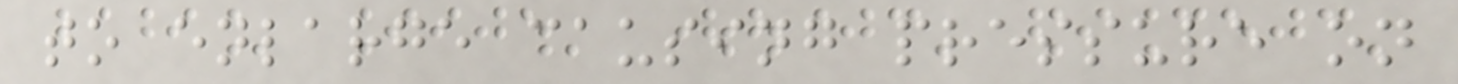to enlarge causing pressure on
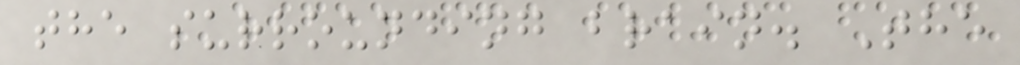the surrounding brain. The
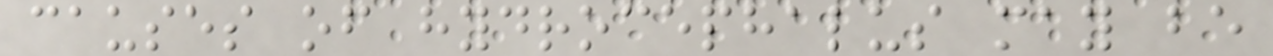causes of hydrocephalus may be
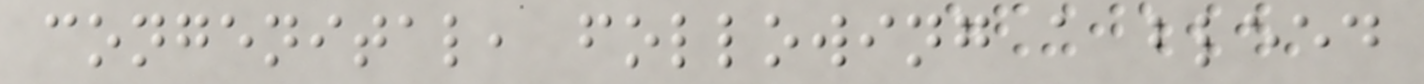congenital, following a bleed
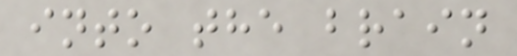into the brain
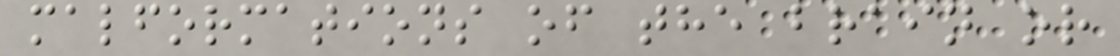malformations of the brain or
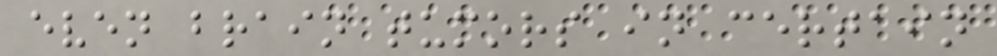even brain tumors in certain
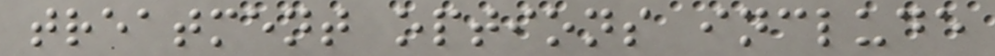treatment options include
